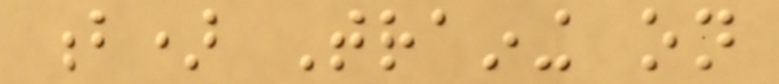b) Training on
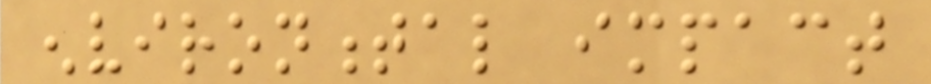environmental impact
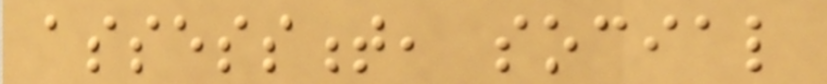assessment, social
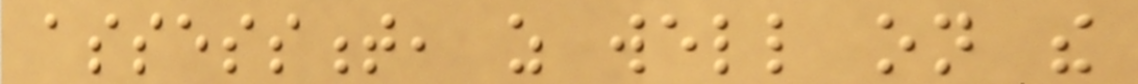assessment, as well on the
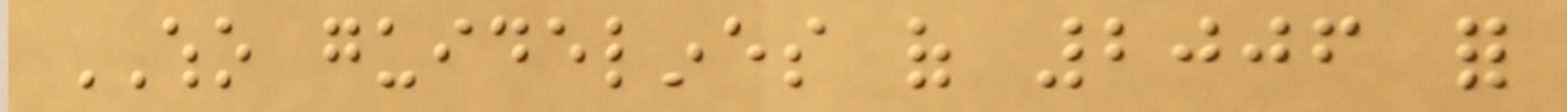WHO guidelines of 2006 for
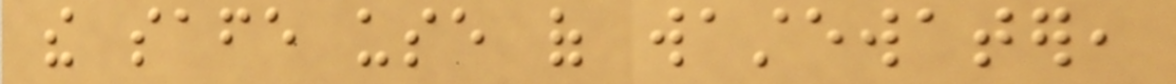the safe use of wastewater,
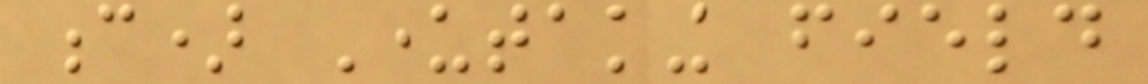c) Undertaking field
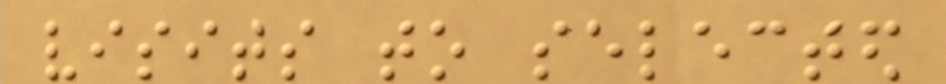visits to selected
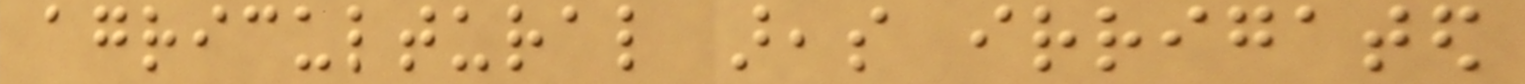agricultural areas irrigated
